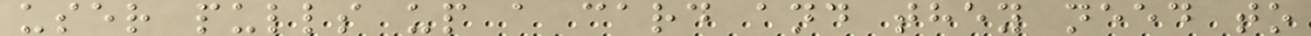user pulls up a card and they need to
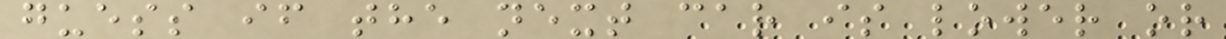guess if the next car is lower or
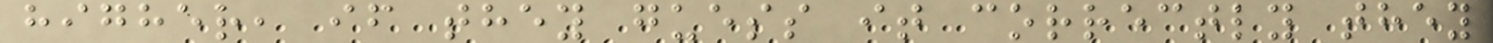higher, if they guess it correctly they
